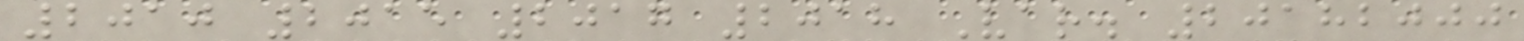2010 2015 2017 2018 Var. 20182000
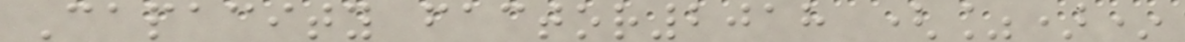Capacity factor2018 (%)*
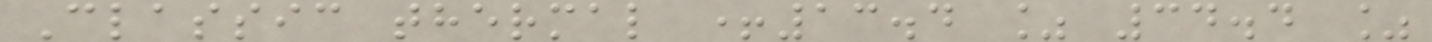Classic thermal +13.4 % 34.4 %
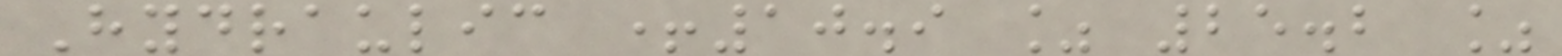Hydraulic +10.9 % 25.2 %
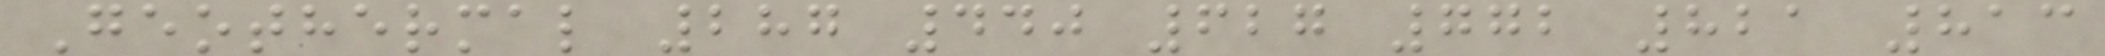Geothermal 287 440 627 772 821 813
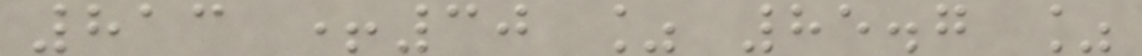813 +30 % 85.7 %
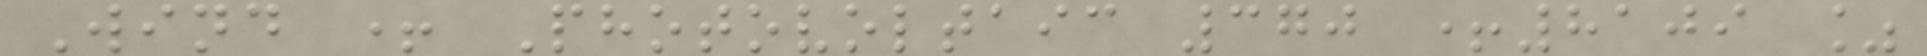Wind + Photovoltaic 370 +8109 %
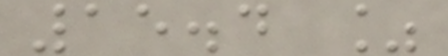15.4 %
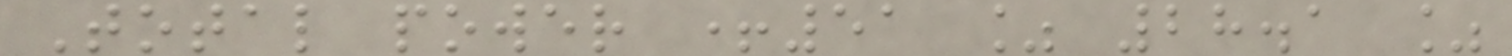Total power +51 % 28.1 %
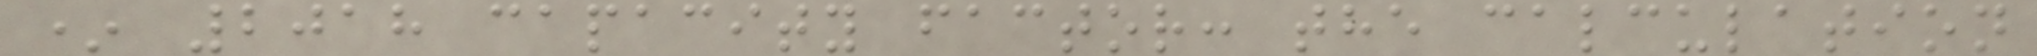* 2018 capacity factor: the calculation
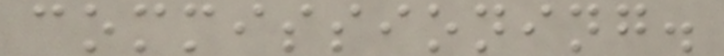commissioning.
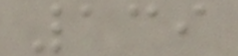139
